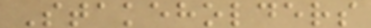Stakeholders
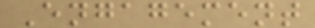Engagement
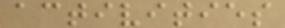activities
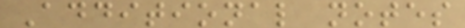Additional notes
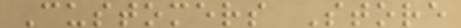Customers Store
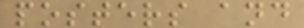posters and
